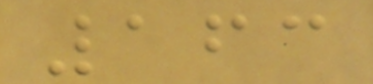163
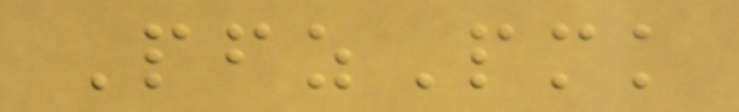PfzPmk
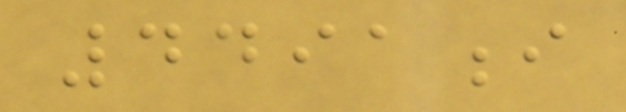4491i
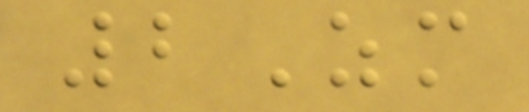2Zm
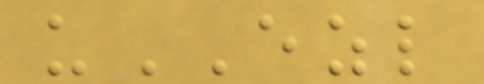uEZL
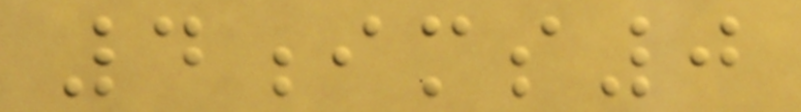4ims0
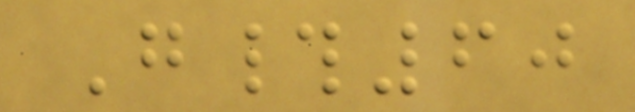G#60
